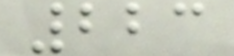223
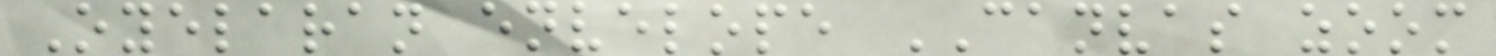Oyelaran envelope CANVAS zoom
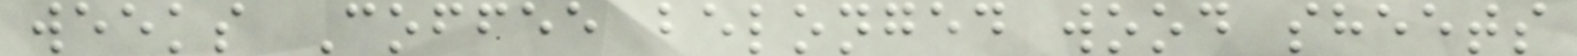weeks Coffee belonged wood sheets
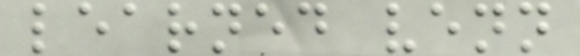learned venn
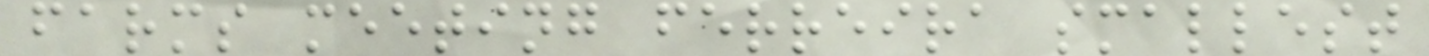farms meeting ferreira smallest
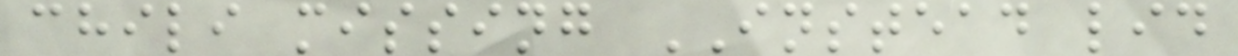chili missing INSTEAD lid
